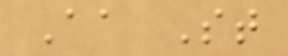Aa St
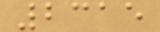2315
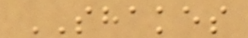SHAKES
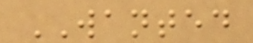WANTED
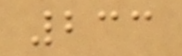233
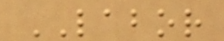LABOR
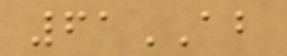61AB
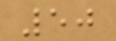50
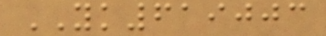YK619003
